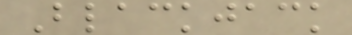Blackjack
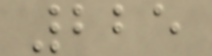225
